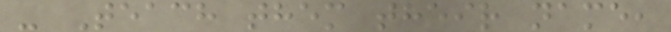- Teach them their name,
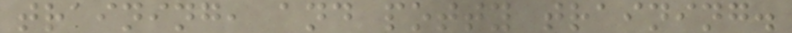training, and potty training.
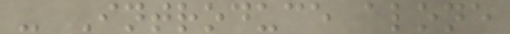- Introduce alone
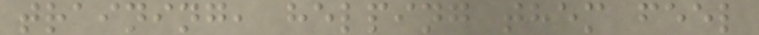training, helping them feel
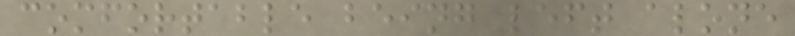comfortable being left alone
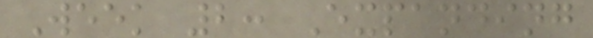Week 2: Expanding
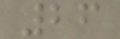26
